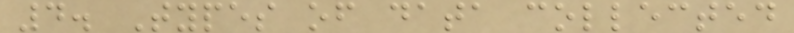4. Types of data collected
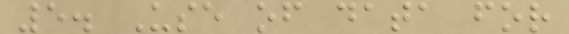5. Use of data for
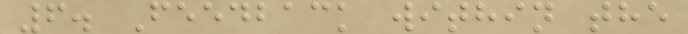6. Feedback within the
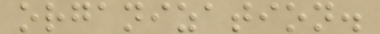organization.
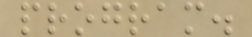program.
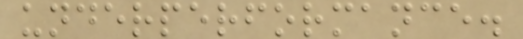underperformance.
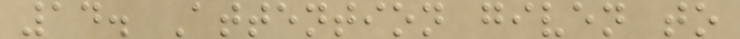14. Attention given to
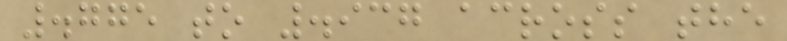.775 to .937 across the
